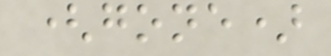(gone)
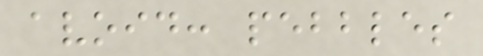avoid: pebbles
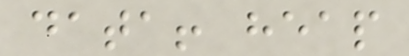data! heap
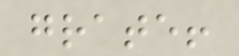grate!
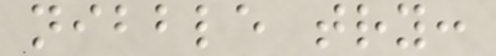nibble try:
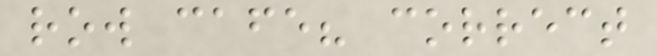row cafe? correct
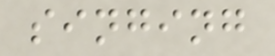singing
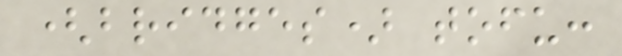(bridges) tofu:
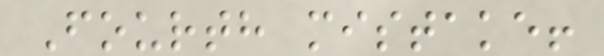Fourth mistake!
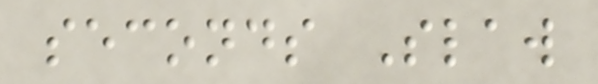seconds Slaw
